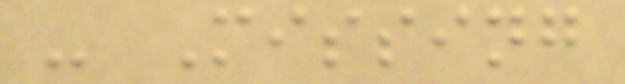- Missing
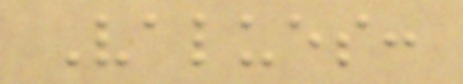Values:
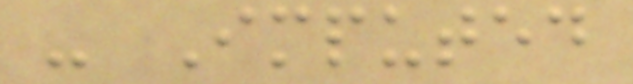- Imputed
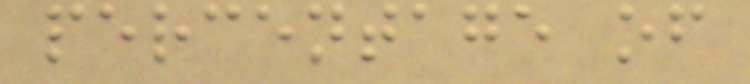percentage of
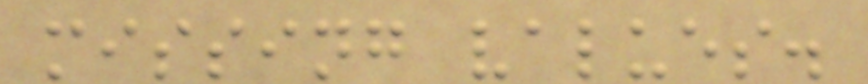missing values.
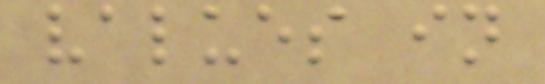values in
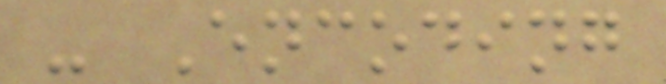- Encoding
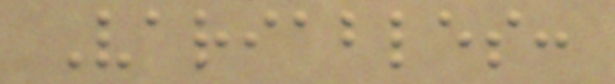Variables:
